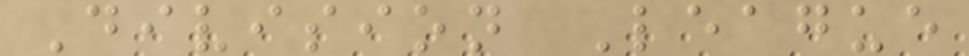Division League
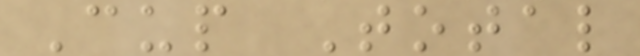Cup Total
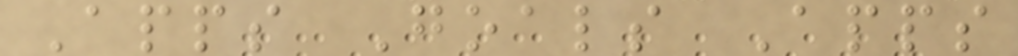Apps Goals Apps
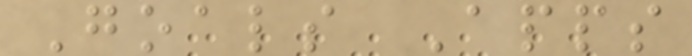Goals Apps
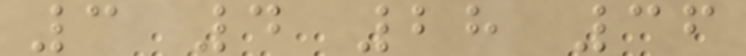3 4 28 36
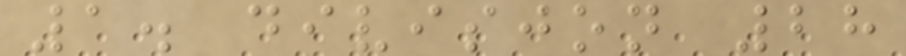1. divisjon 28
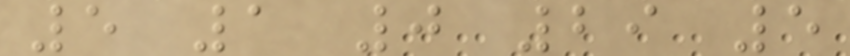5 1 0 29 5
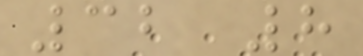32 8
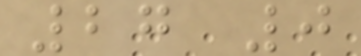27 0
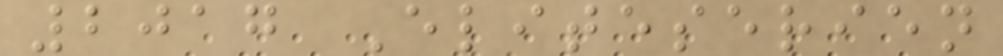2017 Eliteserien
